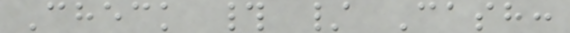Check # / Cash:
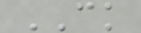CK
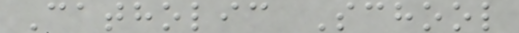Catholic School
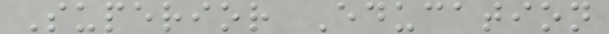Superior Education
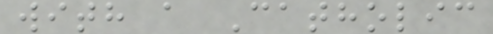with a Catholic
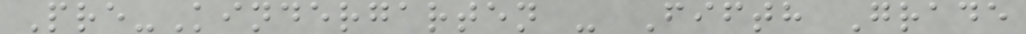Pre-Kindergarten - Fifth Grade
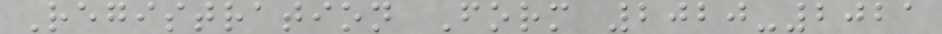Registration Form 2020-2021
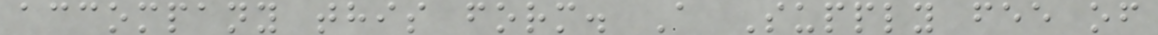accompany this form. A Supply fee of
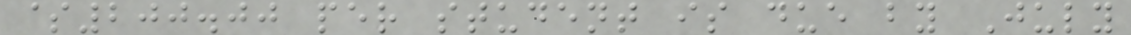$200.00 per student is due by July
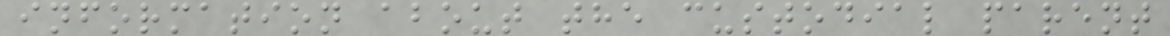information about the custodial parent
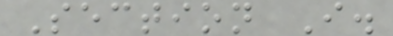Section I.
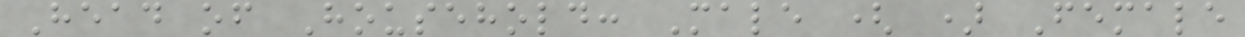Head of Household: Male ( ) Female
